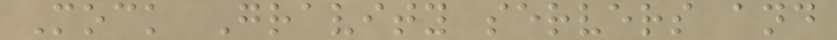Mock Gravity servers and
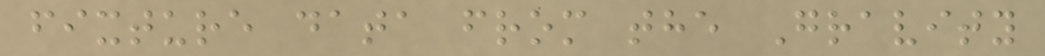fixture data from the Gravity
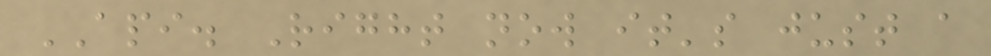API. Right now it's just a
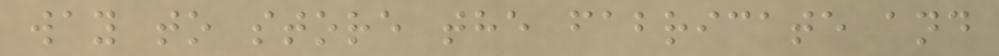way to store the fabricate and
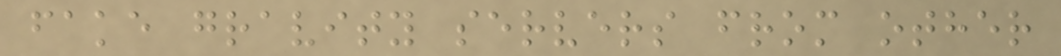fake gravity servers from other
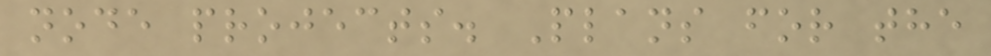node projects. Plans for the
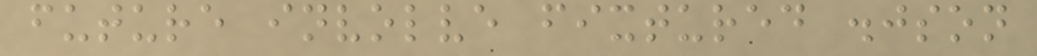future involve fixtured .json
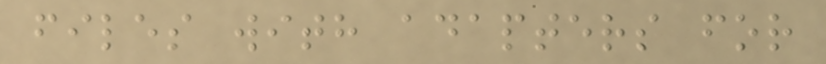files with adapters for
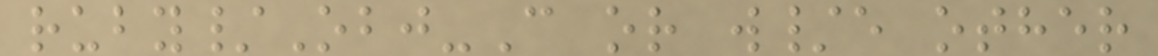ruby/Obj-C or w/e other
